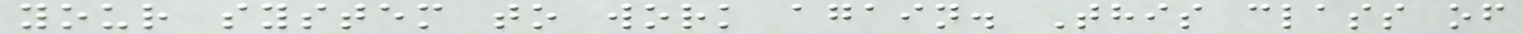your system to work again. This class of
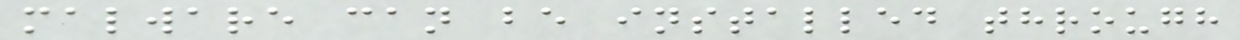malware can be installed through
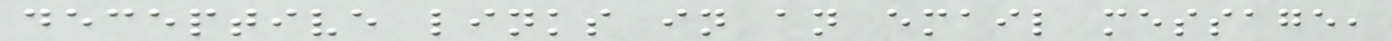deceptive links in an email message,
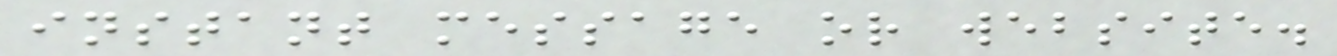instant message or website.
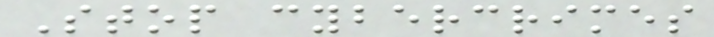Stop cybercrimes
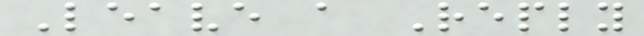Leave a Reply
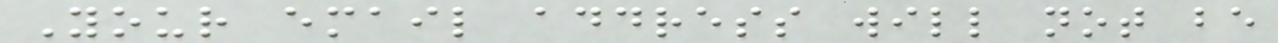Your email address will not be
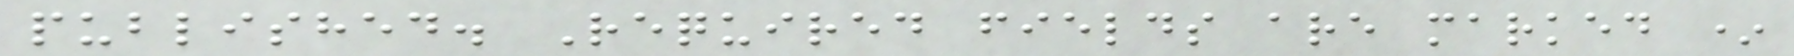published. Required fields are marked *
